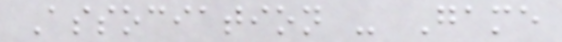Association - Game
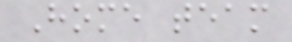Home team
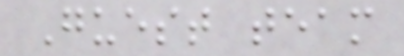Guest team
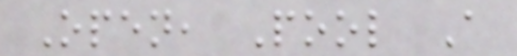Open, Pool A
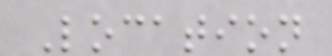Location
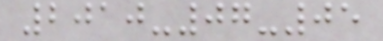2010-07-05
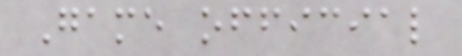Game official
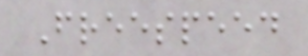Freespeed
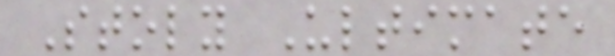Stoly Ultimate
